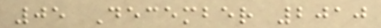05 December 2010
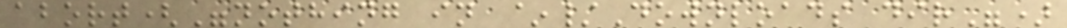abort("nothing in ~/Downloads dir")
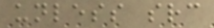unless src
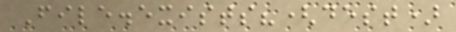File.exists?(dest)
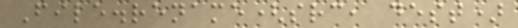File.rename(src, dest)
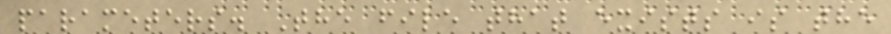parameters. The file that exists is the
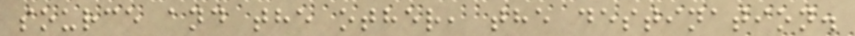source and the other, the destination.
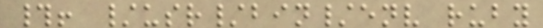#! /usr/bin/env ruby
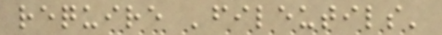require 'fileutils'
